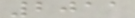2011
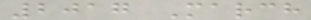2017 March
